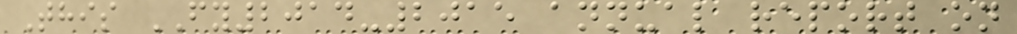This FY2014-2015 annual report on
